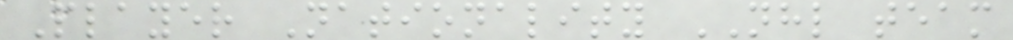Player Nationality NHL team
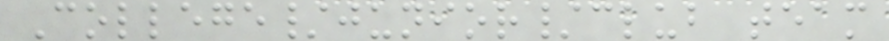College/junior/club team
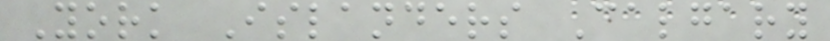York Islanders Calgary
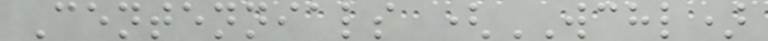Centennials (WCHL)
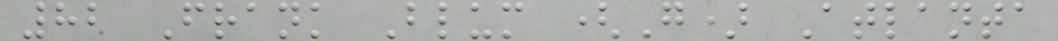82 Frank Blum (G) Atlanta
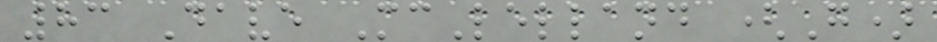83 Dave McLelland (G)
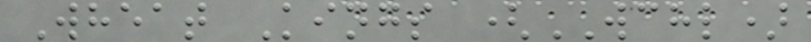Wheat Kings (WCHL)
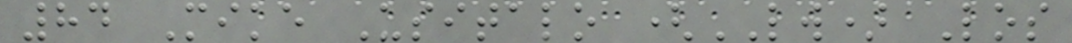84 Mike Usitalo (LW) Los
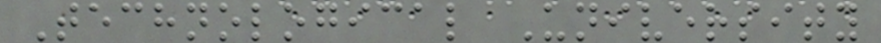Technological University
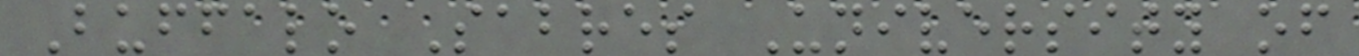Buffalo Sabres University of
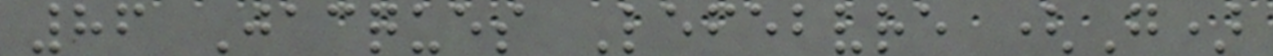86 Jacques Lefebvre (G)
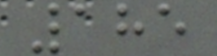185
